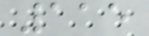115
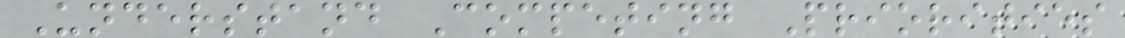Understand Competing Priorities
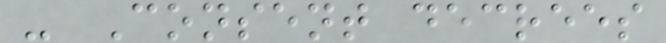- Consent decrees
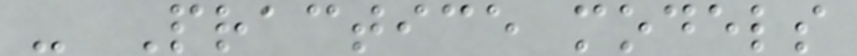- Practice models
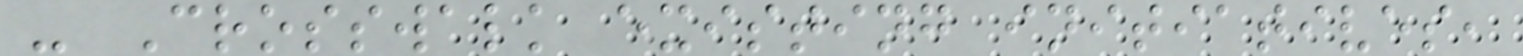- Crosswalk existing initiatives,
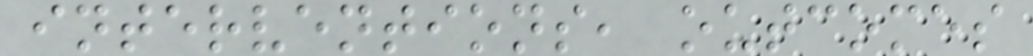interventions, outcomes
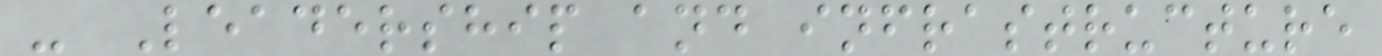- Leadership and infrastructure
